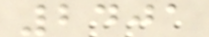2401
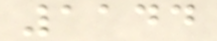1144
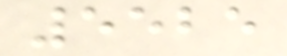5525
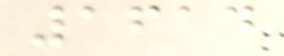1614
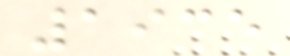1935
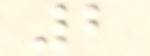2
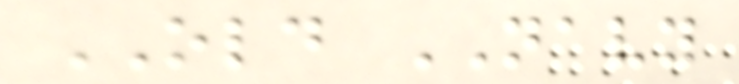OLD NAVY
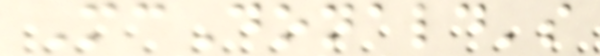McDonald's
